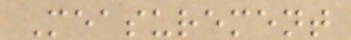Measurement
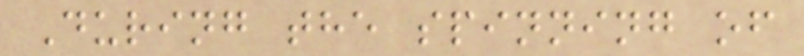During the spinning of
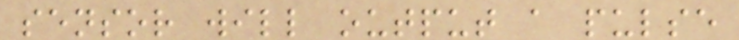sensor will output a pulse
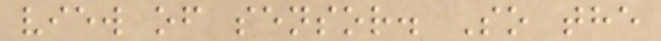view of sensor. So the
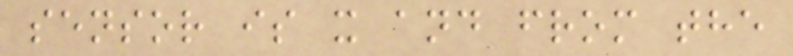sensor is x and from the
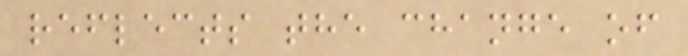reflects the change of
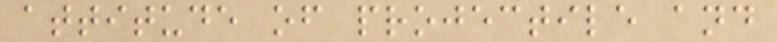attitude of projectile and
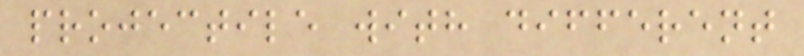projectile with different
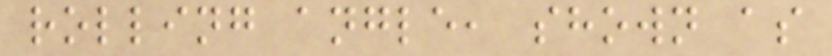rolling angle, shown as
